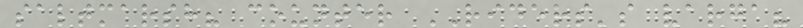saltmarsh? counter RIDERS's varga?
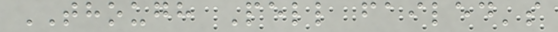THOUGH Pell failed's
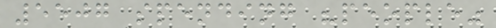5507 spending "people"
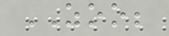ZOO;
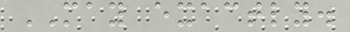MAY exactly.
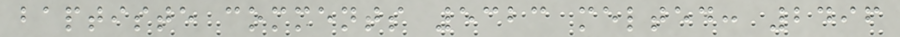baptiste comments 5323 melted: 2496
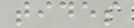tides
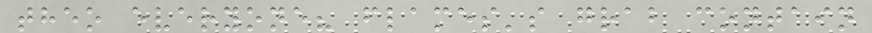theo everyone? flames's grab contain
